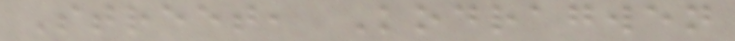Street, Kodragwen
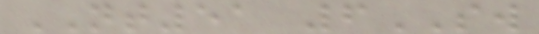NT51 6SW
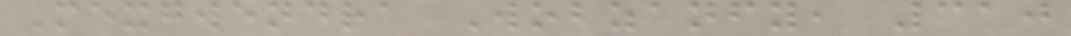Mexgwendra Wobzanfy, 310
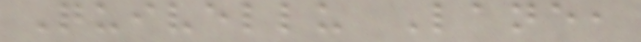Quivellu Lane,
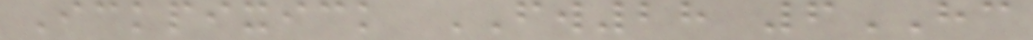Ickpixick FW28 6HC
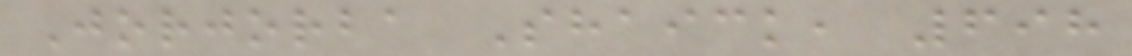Jorjorba Shaick, 698
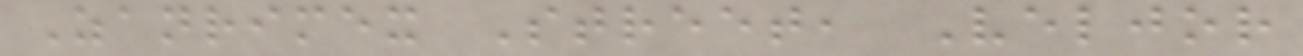Zanrimex Street, Veljor
